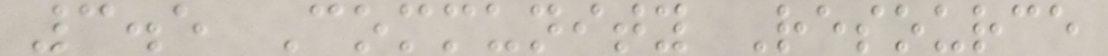3.5 Community Resource
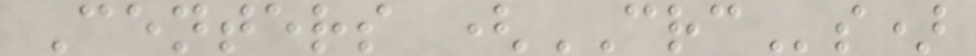Centers (CRCs)
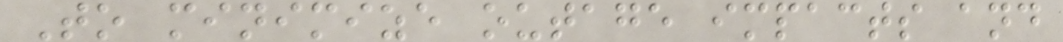To minimize outage impacts and
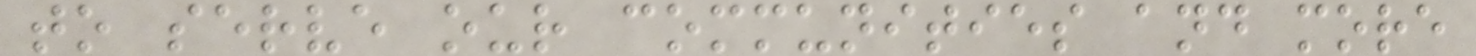to serve our communities and more
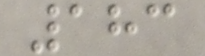183
